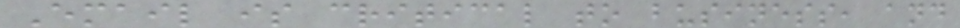Email is critical to business, and
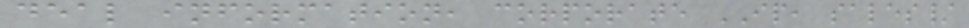deal information, corporate IP, sales/
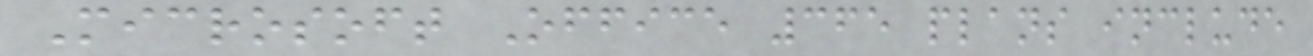Microsoft Office 365 plans include
